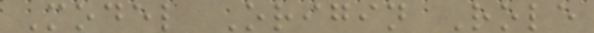Model Origin Role
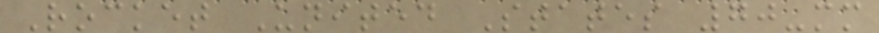Rocket United States 70-mm
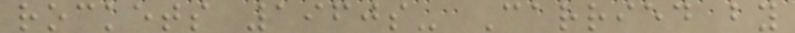rockets 1960s- Carried by
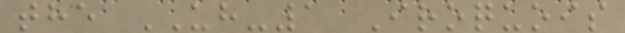the UH-1 Iroquois
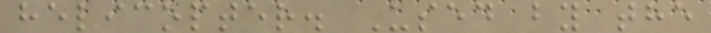helicopter. Used by the
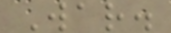War.
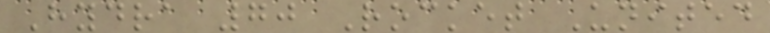Hydra 70 Rocket United
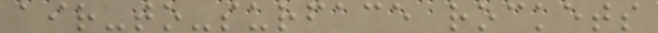air-to-surface rockets
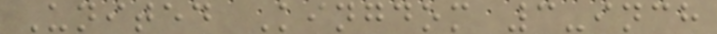United Kingdom 3-inch
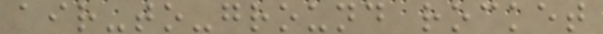air-to-ground rocket
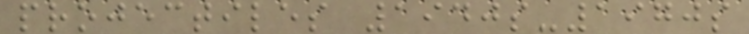projectiles 1940s-1970s
